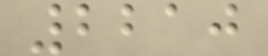2210
